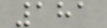181
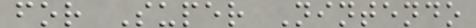for Super Nintendo
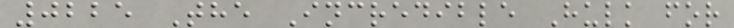0225 The Incredible Hulk for
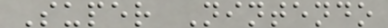Super Nintendo
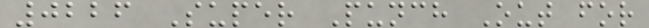0226 Super Punch Out for
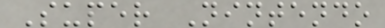Super Nintendo
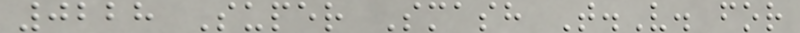0228 Super Smash T.V. for
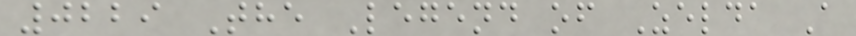0229 The Legend of Zelda A
